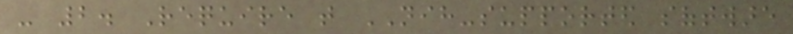- 2. Require that NIH-supported software
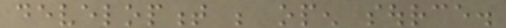development be open source.
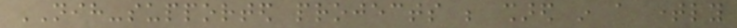NIH-supported projects be shared in a timely
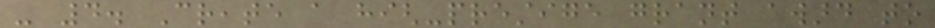- 4. Create a high-prestige grant award to
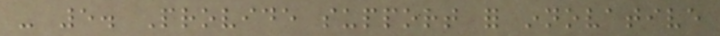- 5. Provide support for innovative
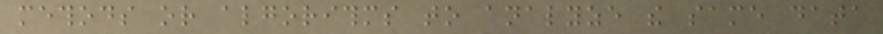methods or algorithms to analyze the same data
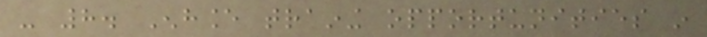- 8. Enhance training opportunities in
